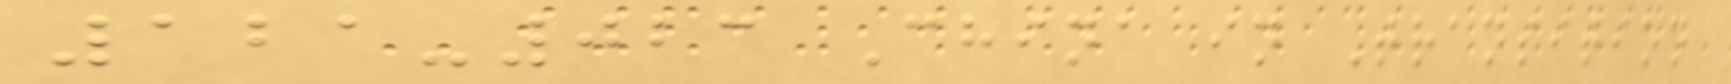121-023 China in Transition
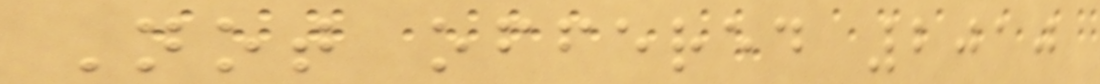Not offered 2010
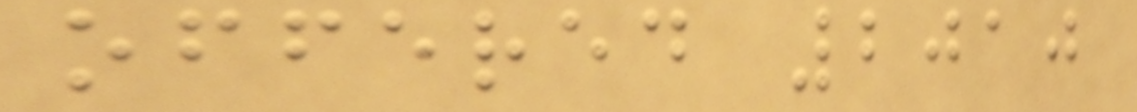offered 2010
